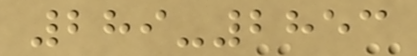289-2853
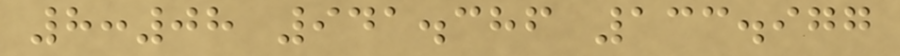8:08 941.386 133.977
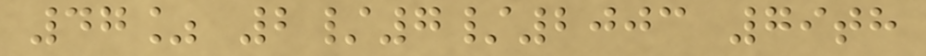47% 2/7/2003 79th
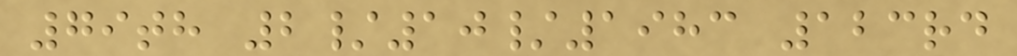79th 2/10/1983 123rd
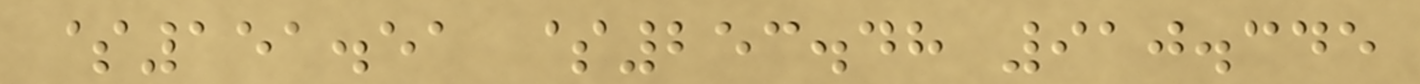$151.51 $253.48 910.345
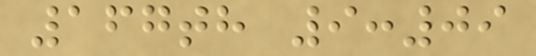167th 9:09
